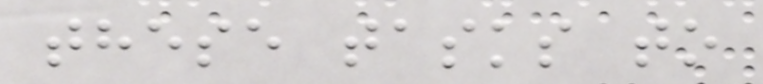these tasks to
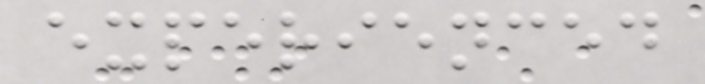experienced
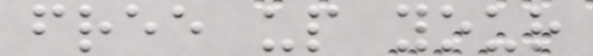free up your
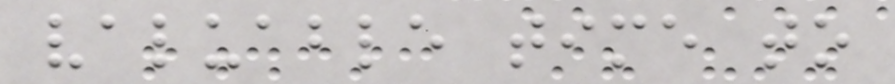valuable time to
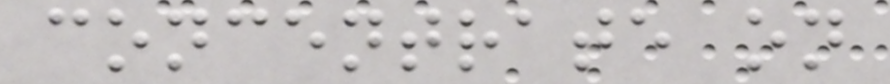concentrate on
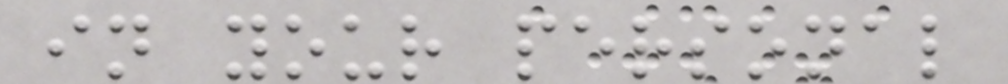in your personal
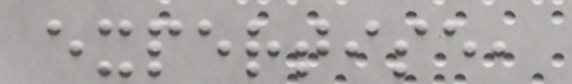expertise,
